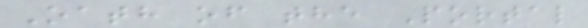Oath of the Portal
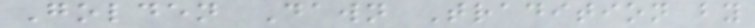Golden Dawn Tradition by
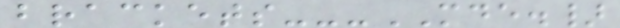brackets---MDE.}
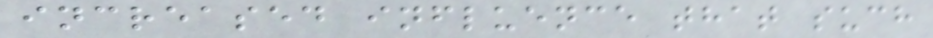increased influence that such
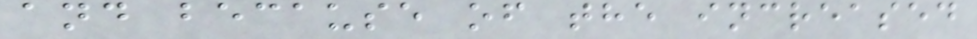and because of the increased
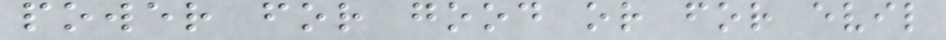power for good or for evil
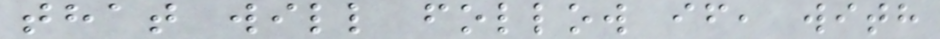that will follow if, with
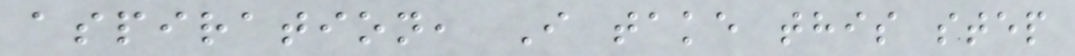aspiration, I take this step
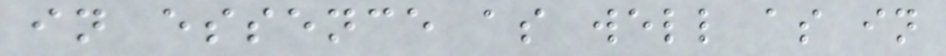in essence as well as in
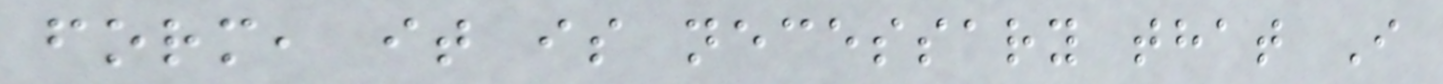form, it is necessary that I
